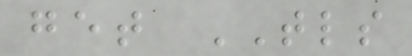get TLS
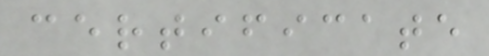certificate
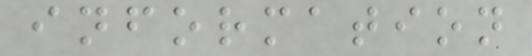information
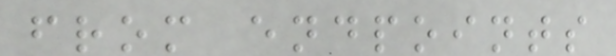from endpoints
